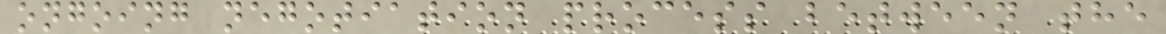ongoing negotiation process between the
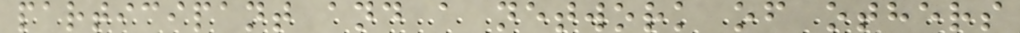participant and a network of others
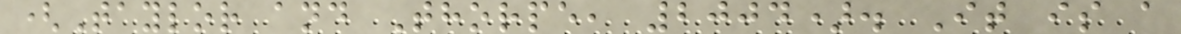(Taylor and Thorpe, 2004). It is a
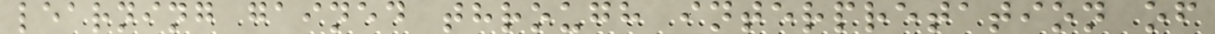learning gained through interpretation of
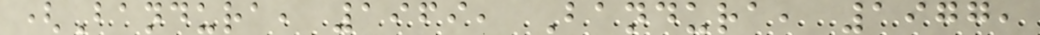(Bandura, 1969, Bandura, 1977,
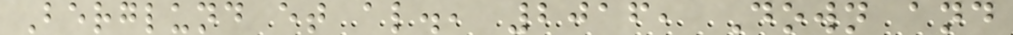Berglund et al., 2016, Down and
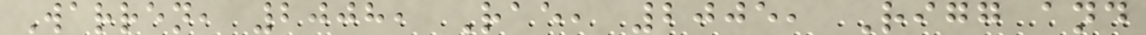Warren, 2008, Rae, 2005, Rigg and
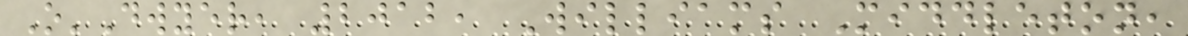O'Dwyer, 2012, Williams Middleton,
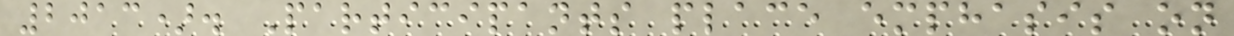2013). Participants place emphasis on
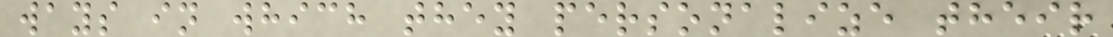ways in which they personalize their
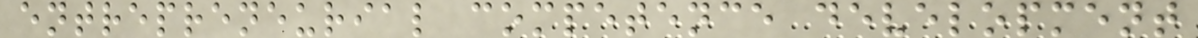entrepreneurial competence development
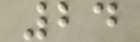24
